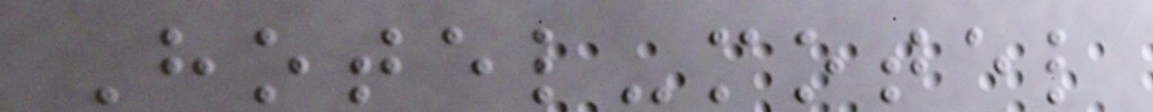Hotel-motel
